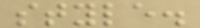style.
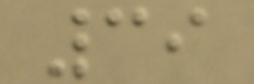39
